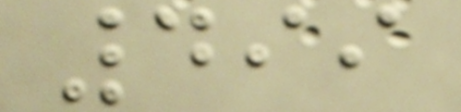499
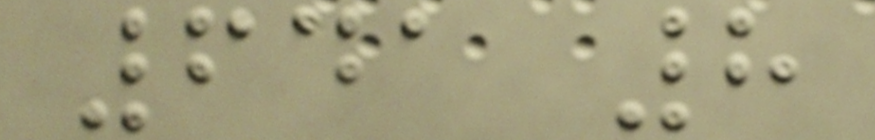641 8
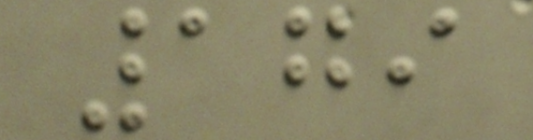179
